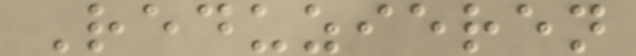Reduzieren
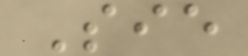Sie
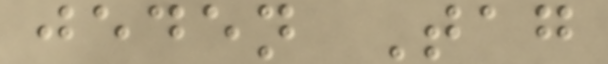jeden Tag
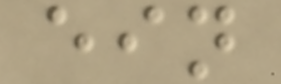ein
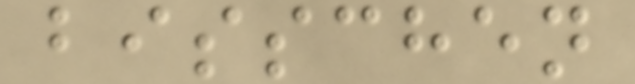bisschen
